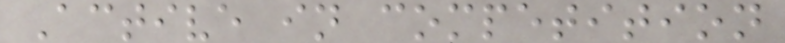Active in competition
